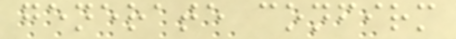generate confirm
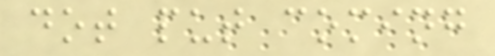dot put coming
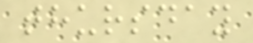thursday
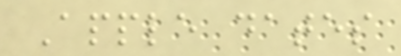Apple dates
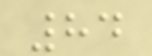84
